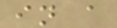in a
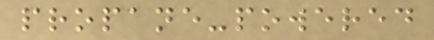propane-powered
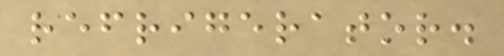refrigerator.
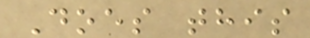Does this
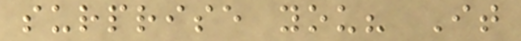surprise you? It
